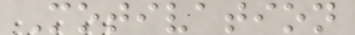Motivation
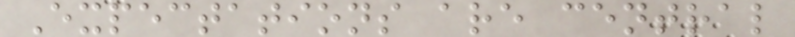Expectations are central
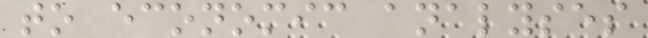to economic analyses
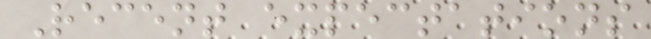Recent expectations
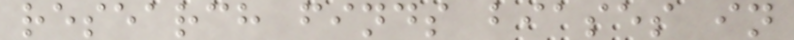research finds biases in
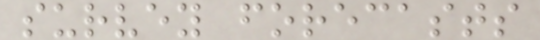survey forecasts
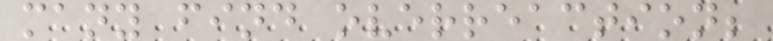many find overreaction;
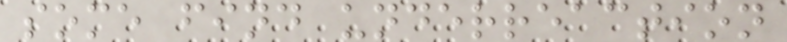some find underreaction
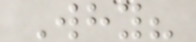Why?
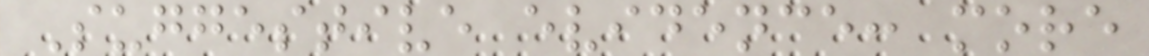Suggestive evidence: more
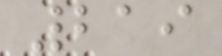219
